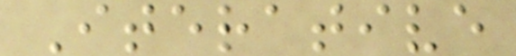Iterative
